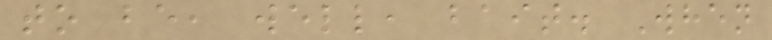to be, well, bait. When
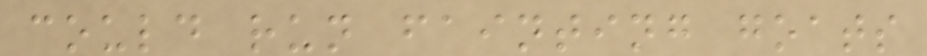could run fainting goats
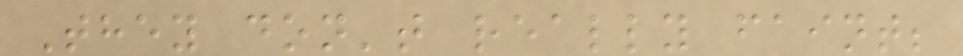They don't really faint;
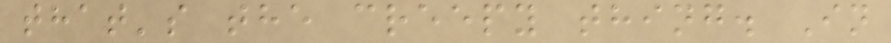that's the creepy thing. In
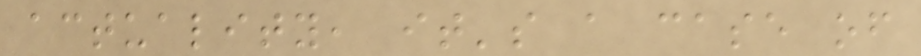actuality, it's a case of
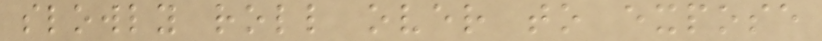slowly roll over to expose
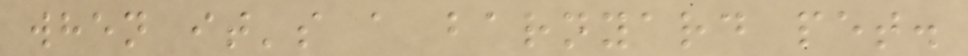when it's a barnyard pet.
